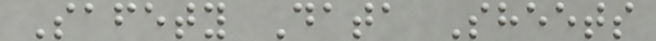Safety Data Sheets
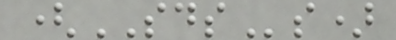(SDSs)
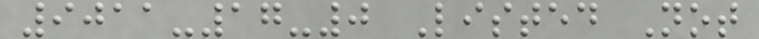9011-17-0 Listed Not
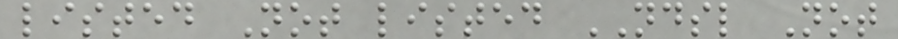listed Not listed NDSL Not
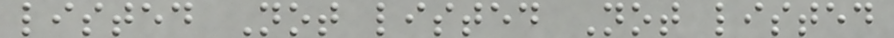listed Not listed Not listed
